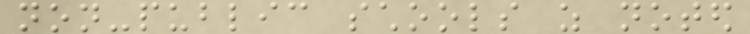non-public schools as noted
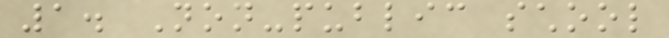1. Non-public school
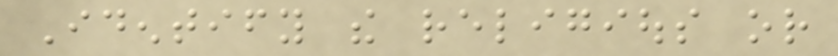Identify the religious or
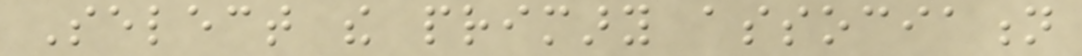Select the primary association
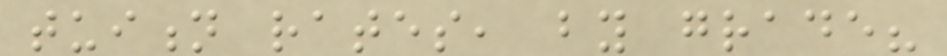tuition rates, by grade?
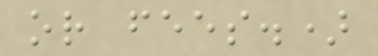or fees.)
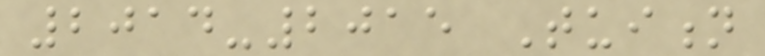2014-2015 Tuition
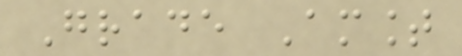Grade Amount
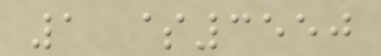1 $3550
